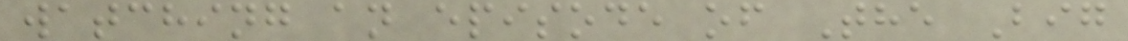watching an episode of The Big
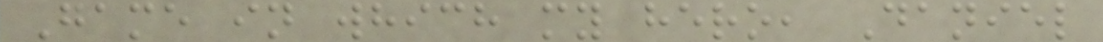Game in which my hero, Daniel
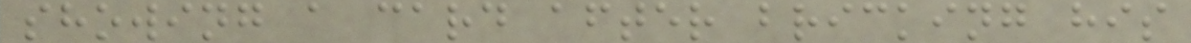showing a card after bricking his
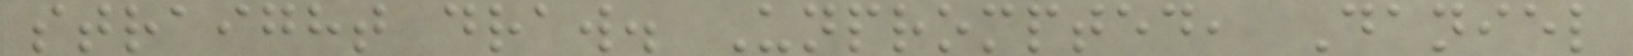straight draw. Unprompted, Daniel
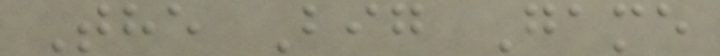The Big Game
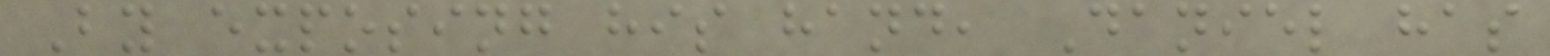By exposing his hand, Daniel has
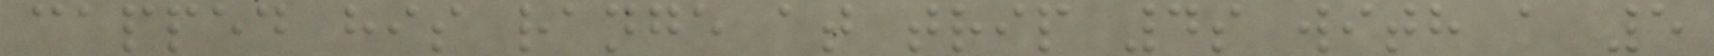capped his range at trip 4s with a 5
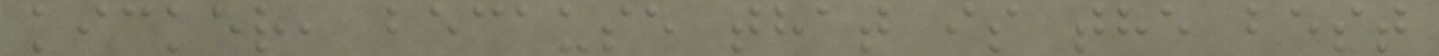kicker, because that is the best
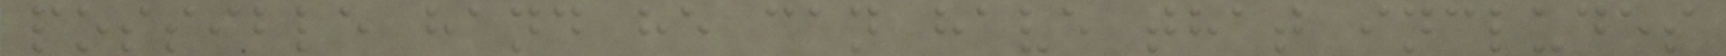possible hand he can have that includes
